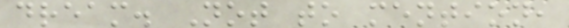dream. Not to mention,
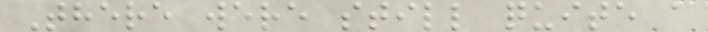There were still quite a
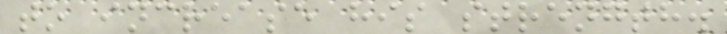to increase his strength.
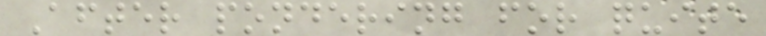After pondering for quite
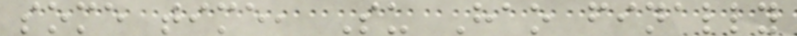some time, Su Hao finally
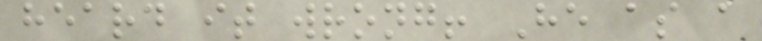heard it wrong! He as a
